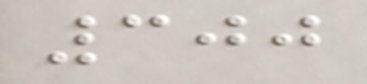300
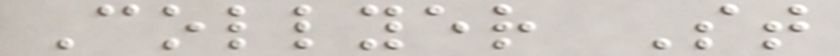Collyer St
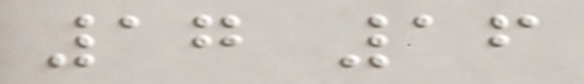17 16
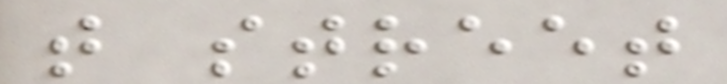t street
